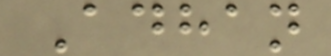Adhan
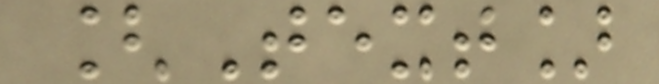[Text]
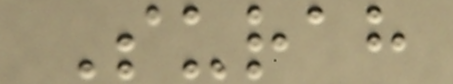Surah
